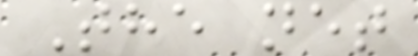The net
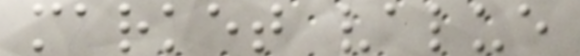market value
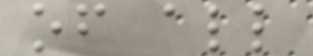of all
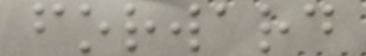forward
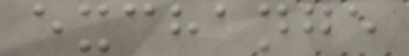exchange
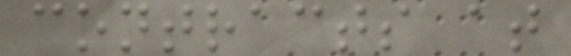contracts at
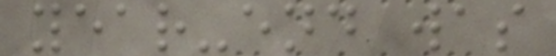year-end was
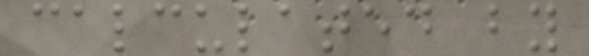calculated by
